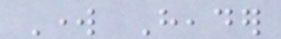Work Header
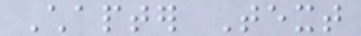Chapter Text
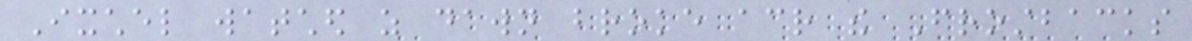Ixchel watched as dawn broke across the Frostbacks
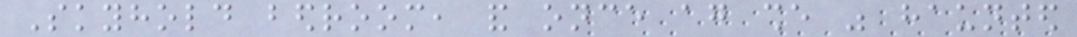Skyhold bedroom, and once again she was haunted
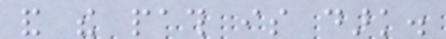and the path is dark.
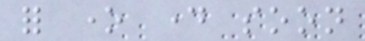for one day soon
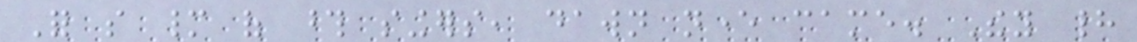For so many of those singers, dawn never came. They had
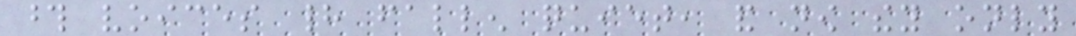those voices had fallen quiet, and now they only
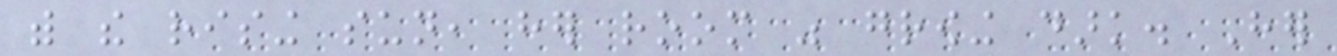with the rising sun, her room was growing dark. Her
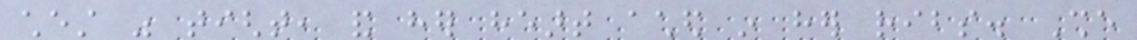chest was tight, and her heart ached in her ribs. She
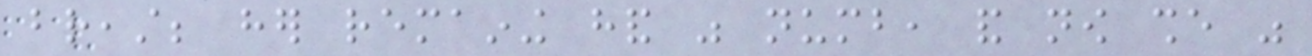breast; her remaining hand was numb, and now she was
